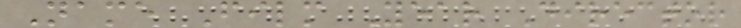Name Film Year Director
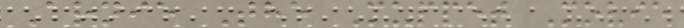Arnie The Muppet Movie
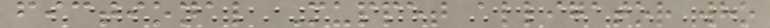fictional Muppet alligator who
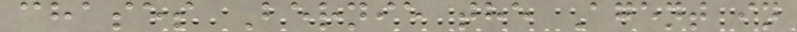chases Bernie the Agent in
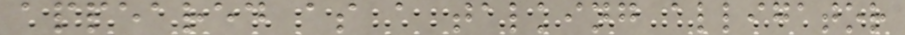appeared as a talking alligator
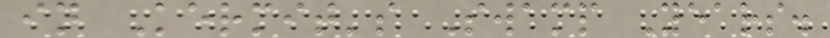in Kermit's Swamp Years.
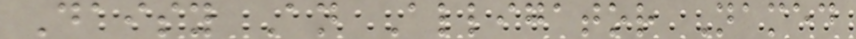Daisy An Alligator Named
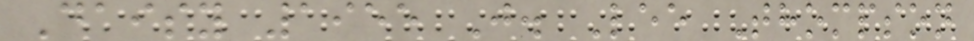Daisy 1955 J. Lee Thompson
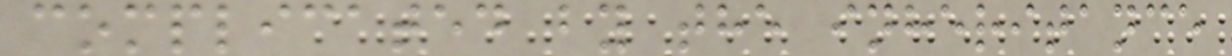complicated by the inheritance
